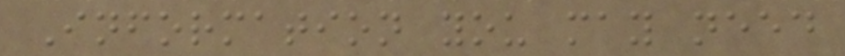Information you may need
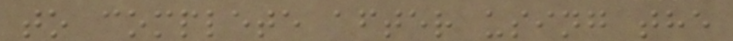to complete after using the
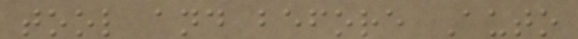tool and before Auto
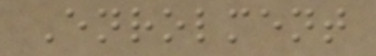Enrolment
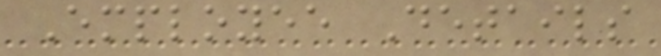Employee Details
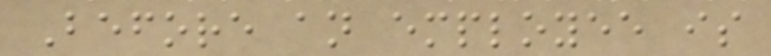Before an employee is
